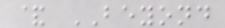& BEYOND
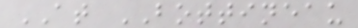AT BOTTINEAU
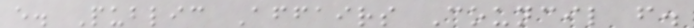e. Public Affairs Council f.
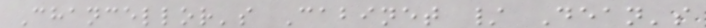Chancellor's Cabinet / Dean's
